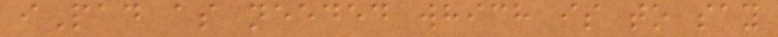iPad as needed which is to say
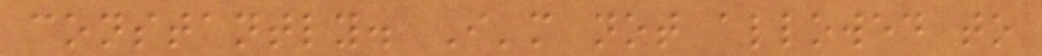constantly. I'm not allowed to
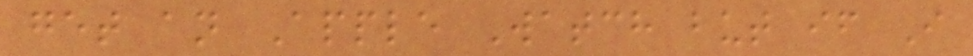get an Apple Watch but if I
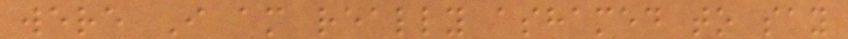were I am really ashamed to say
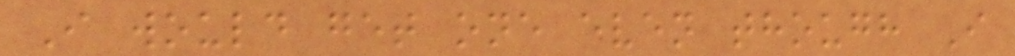I would get one even though I
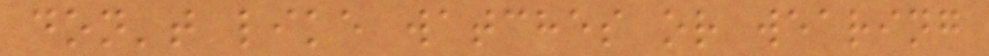don't like watches or wearing
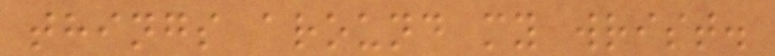things around my wrist.
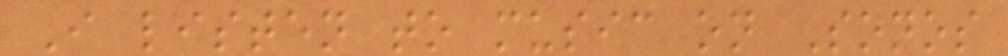I listen to music on Sonos
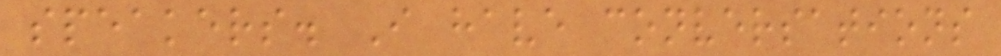speakers. I have conversations
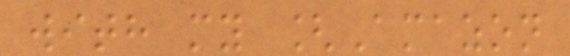with my [Amazon
